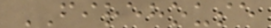FIREHOUSE
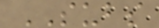SUBS
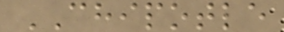CHIPOTLE
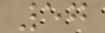57
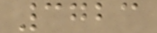3723
